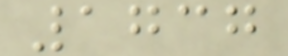1737
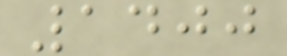1400
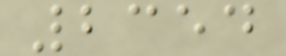2354
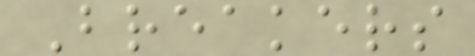Breakers
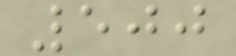500
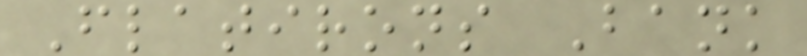Flatirons Bank
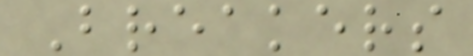Breakers
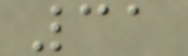31
